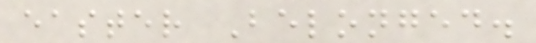easter Belonged.
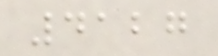4127
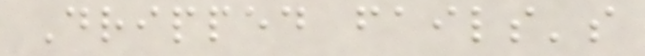Dripped fails's
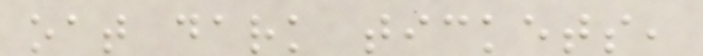oat dark tickets,
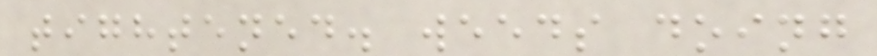tightened. weeds doing
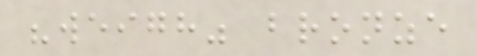"weigh" bronze
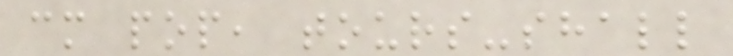cm pop, tours-shall
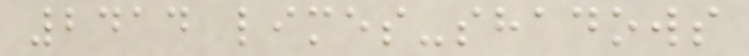2414 limes-shadows
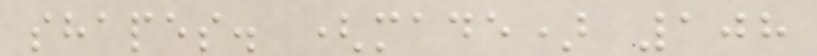shapes. (made) 108
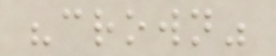"crown"
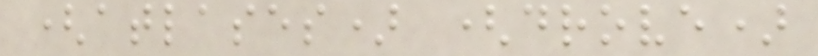(atlases) (drove)
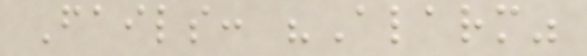Fails: "Alarm"
